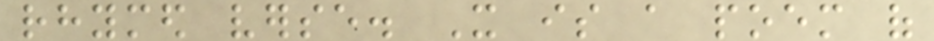rhymed verse. It is a poem of
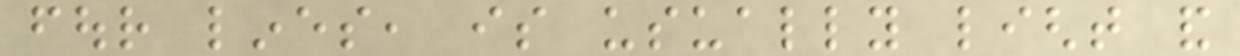four lines, is usually light and
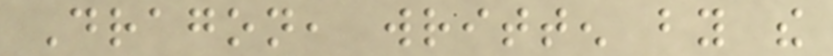Dragon, written by the
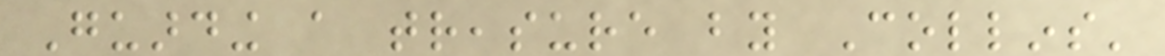Guarding a treasure by Collins'
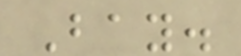Bay.
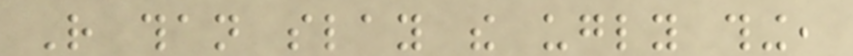Rather than slay the ugly thing,
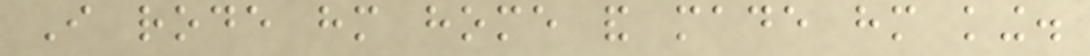I rode him home and made him king.
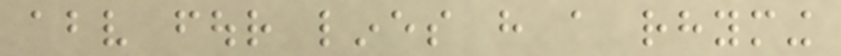above four lines have a rhyming
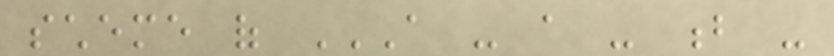scheme of A - A - B -
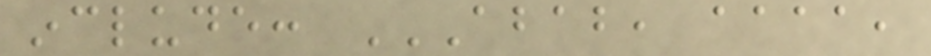include: ABAB, AAAA,
